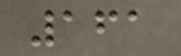161
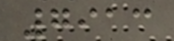7913
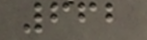662
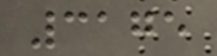3175
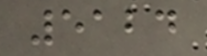5124
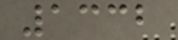1332
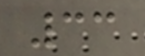33
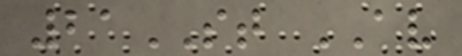21ST AV
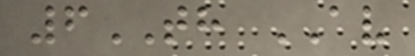6TH AV
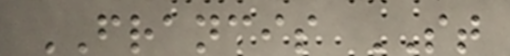FRANCIS ST
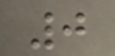0
